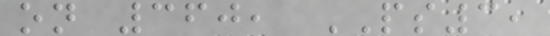on 360, PS3,
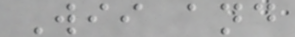Wii and
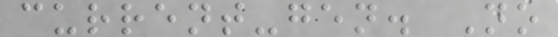current-gen. No
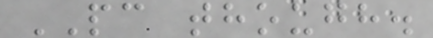PC though.
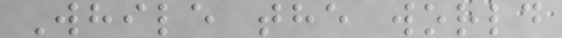While the world
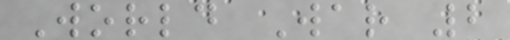World War 2
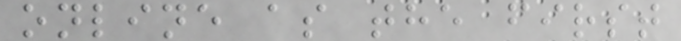online as the first
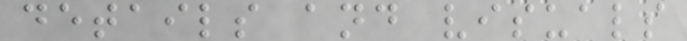details and visuals
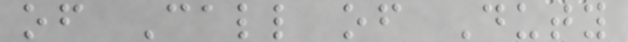of Call of Duty
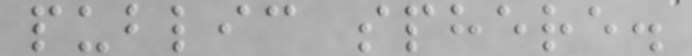public sphere.
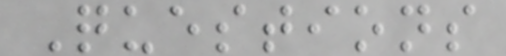Questions
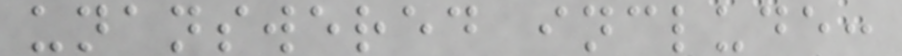unanswered include:
